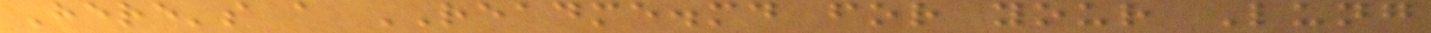Here's a README.md for your Lung
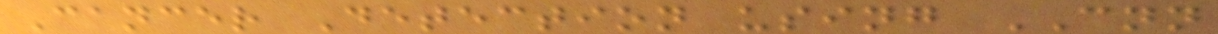Cancer Detection using CNN
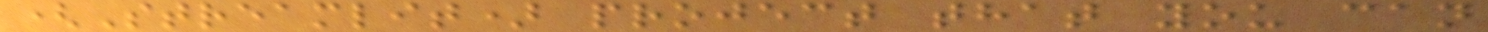(Streamlit) project that you can
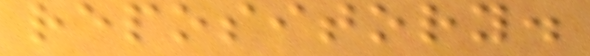repository.
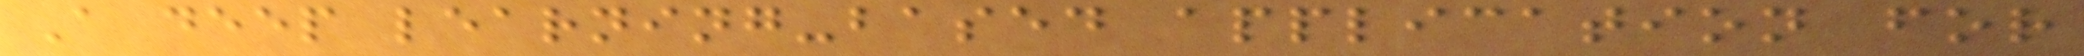A deep learning-based application for
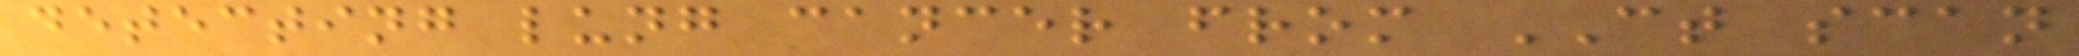detecting lung cancer from CT scan
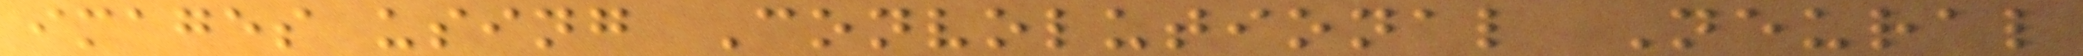images using Convolutional Neural
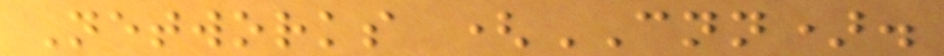Networks (CNN).
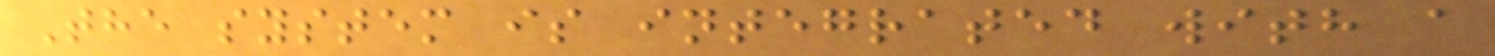The system is integrated with a
